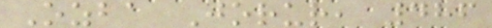Ozba Jorur, 486
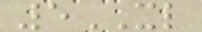5XL
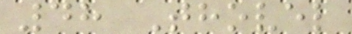48 Thovel
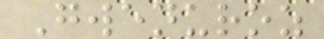Gwenuroz
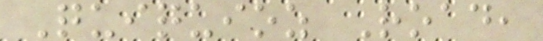Quiquioz Road,
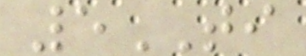5TI
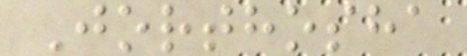Jorthosha
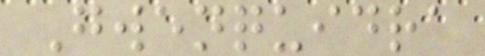Gwenquidra
